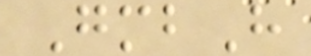GmbH
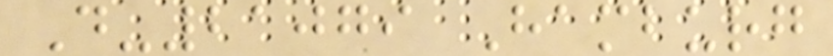D-21079 Hamburg
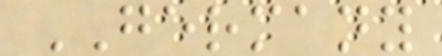GERMANY
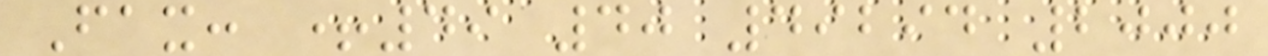Fax: +49 40 49294 2000
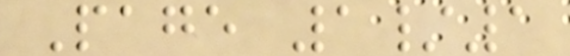Page 1/1
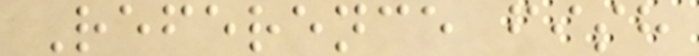Reference fish
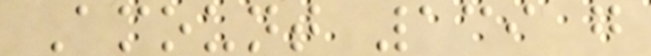Amount 139 g
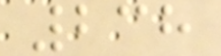238
